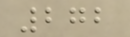272
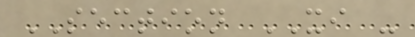SECTION XI -
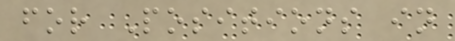for Positions in
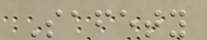Safety
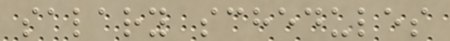salary schedules
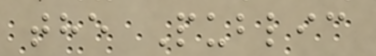the Public
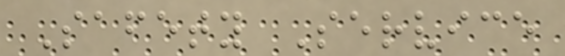Safety Service
